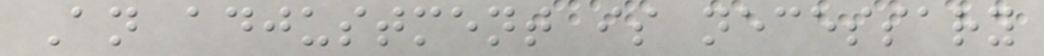An adjustment is necessary
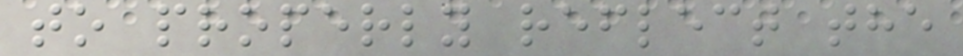to properly reflect the
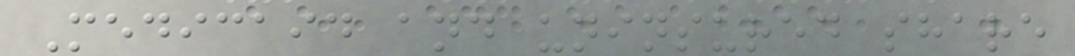Medicaid and uninsured share
